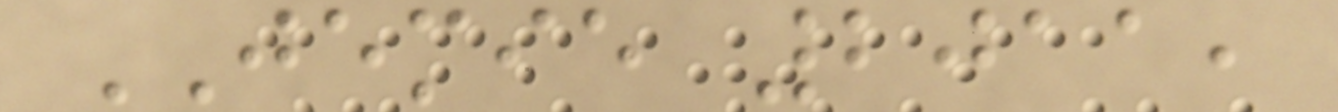JEMIE 2011,
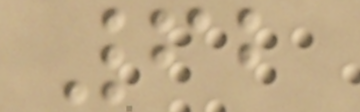62
